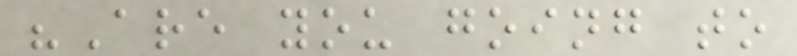"Are you going to
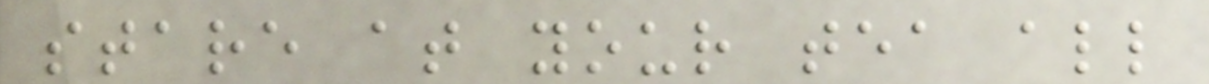stare at your tea all
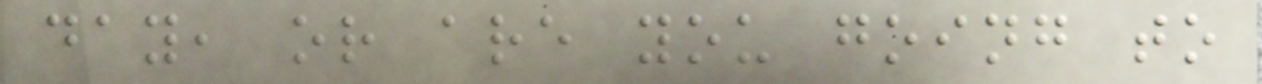day, or are you going to
